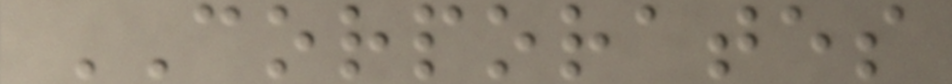CORPORATES
